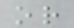or
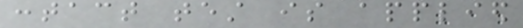contact test is applied
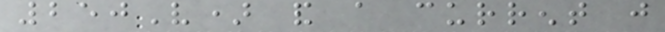250V) and a current just
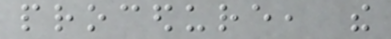procedure, the
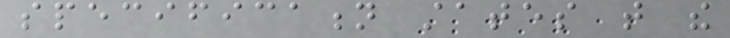specification states that the
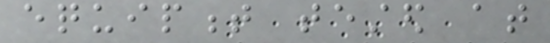equipment tested at
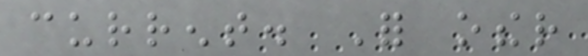current. For other
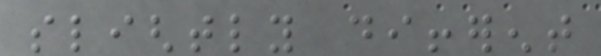slightly different
